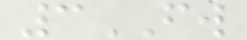3FW
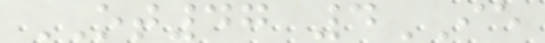OT47 4IE
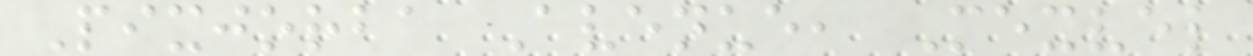Pixjorba Avenue, Mexvel
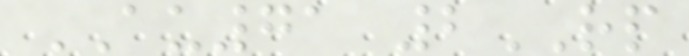AU71 2RP
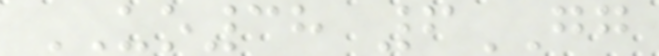UO38 6GG
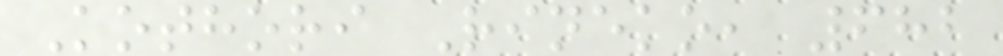Kothori Rineko, 682
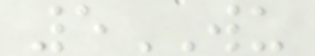5WU
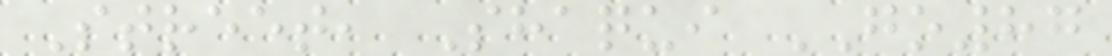Street, Shaqui GO87
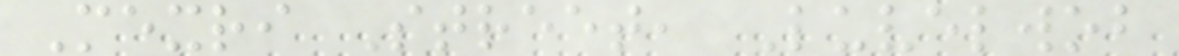Mexri Street, Luvelwob
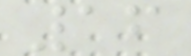16
